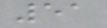51
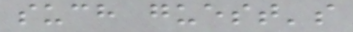such guest's
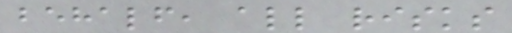behalf, all risks
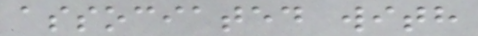associated with
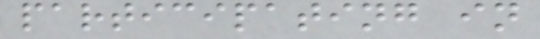participating in
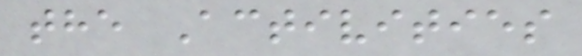the Activities
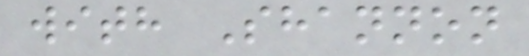with Shannon
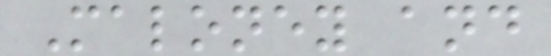Maloney and
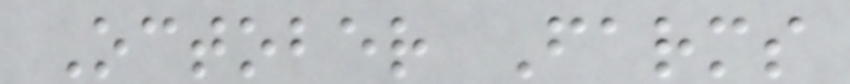October Farms
